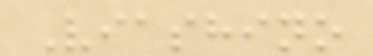Viashino
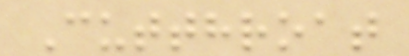Cutthroat
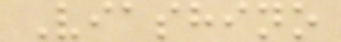Viashino
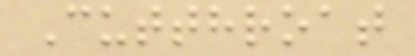Cutthroat
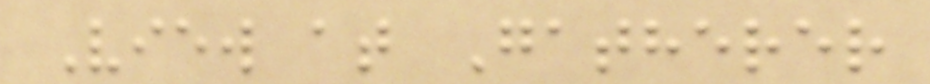View at Gatherer
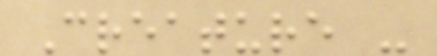Creature -
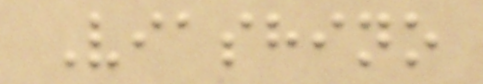Viashino
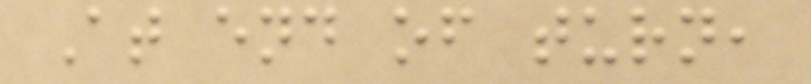At end of turn,
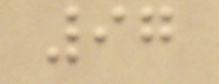97
